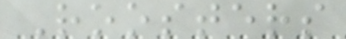Roosters
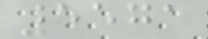5571
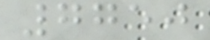7750
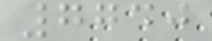7740
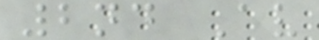2nd Av
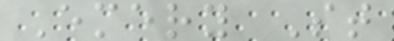Emery St
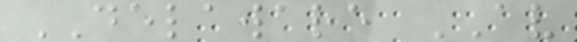DELAWARE AV
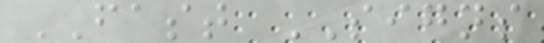FAST SIGNS
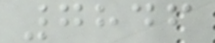7846
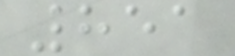851
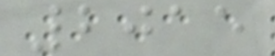2015
